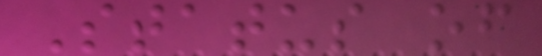Status of
